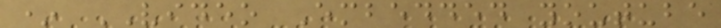* VIDEO Embedded youtube
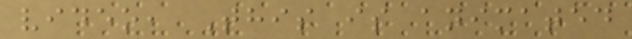video, This is animated
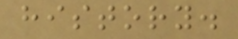history.
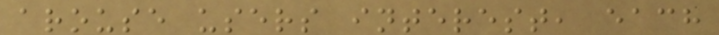arouse users interest, each
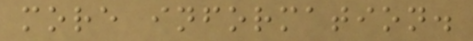more information.
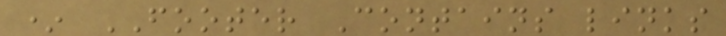* FOOTER Contains links
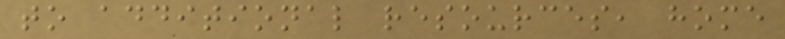to additional resources, home
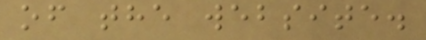of the website.
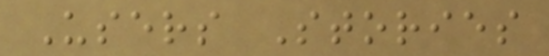Users Stories
